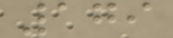179
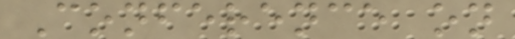Conference on
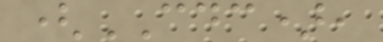(CDC),
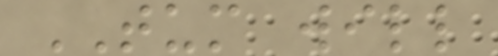TUM will
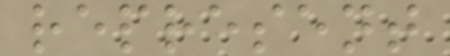represent
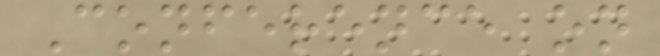Conference on
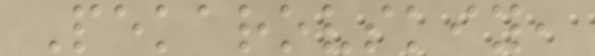Pekarovskiy,
